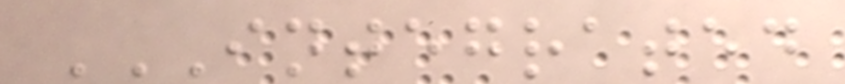INTEGRATED
